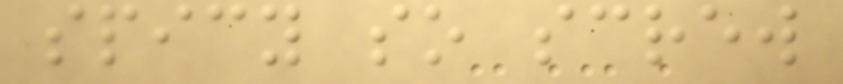spicy so screw
